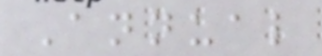Annual
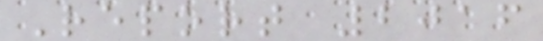Report 2016
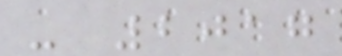- 2017
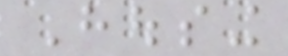Housing
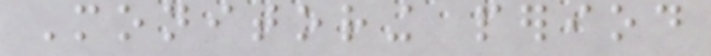Monitoring period
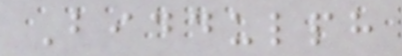Biddulph
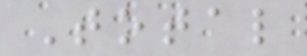Total
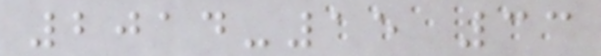2014-15 33
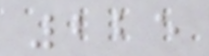225
